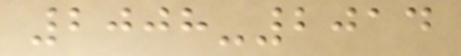2008-2014
